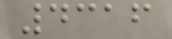4316
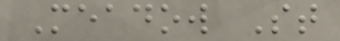Meadow St
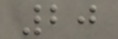20
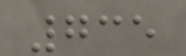735
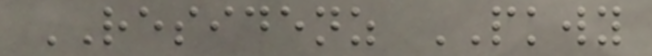RESIDENZ PKWY
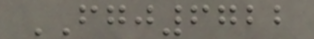FGJ6722
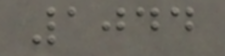1044
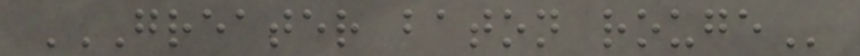GREATER BATON ROUGE
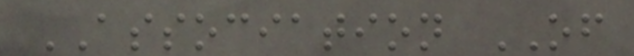ASSOCIATION OF
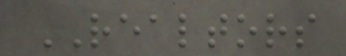REALTORS
